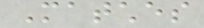Matches
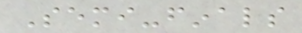Semi-finals
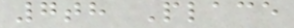7th Place
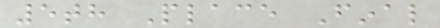5th Place Final
